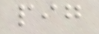pig
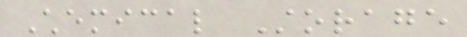Chemical Storage
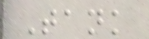Tank
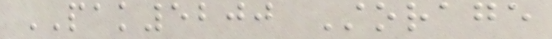PAK5200 Storage
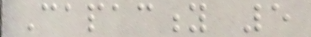Capacity 5
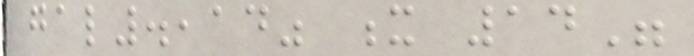gal.,14" x 14"
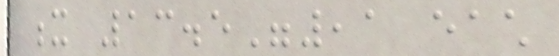x 13.5",1 each
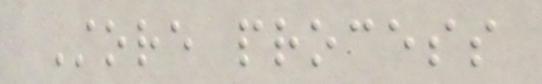Store process
